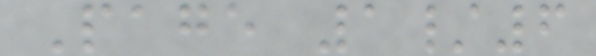Page 1/6
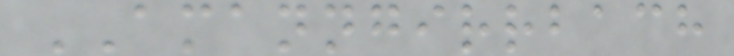AMANNGIRRBACH
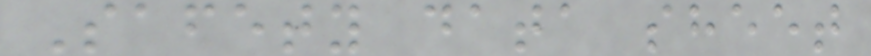Safety data sheet
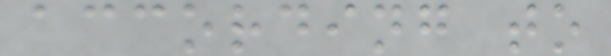according to
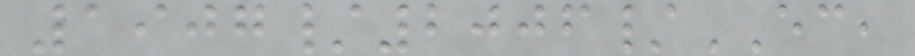1907/2006/EC,
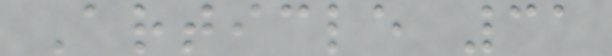Article 31
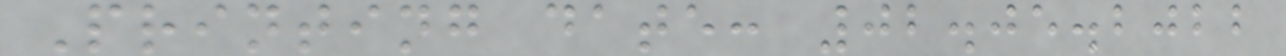Printing date: 02.05.2022
